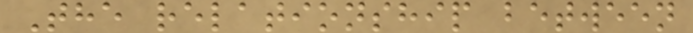The relationship between
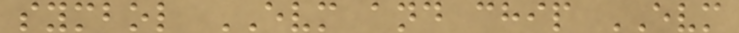symbol EVM and chip EVM
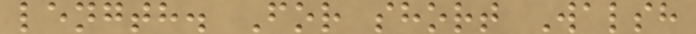length. For short Walsh
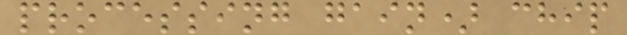processing gain) chip
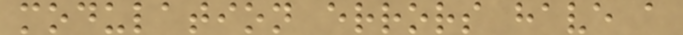modulation errors have a
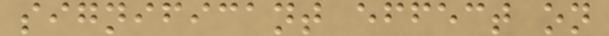significant effect on
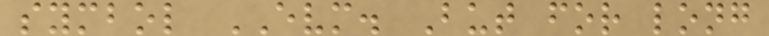symbol EVM. But for long
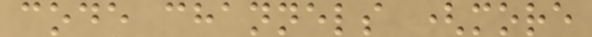code channels (more
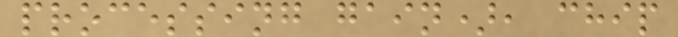processing gain), chip
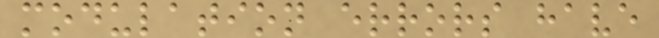modulation errors have
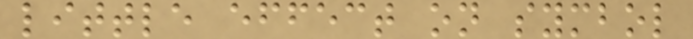little effect on symbol
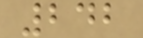242
